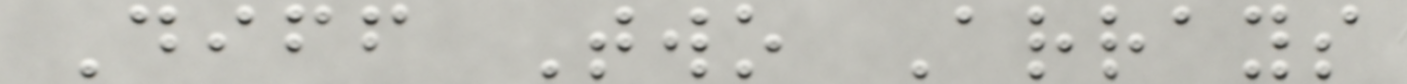Diff Two Arrays
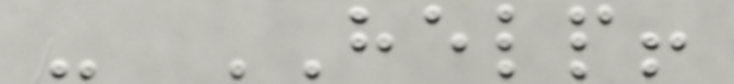- HELP!
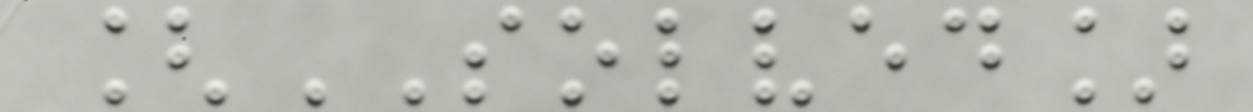[SOLVED]
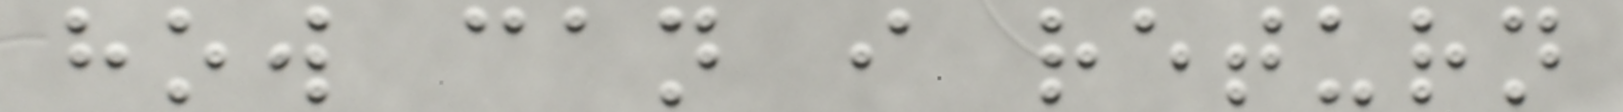how can i return
